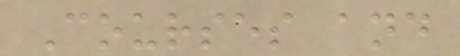Courses and
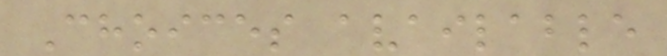Choices available
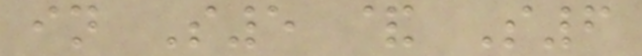in S5 & S6
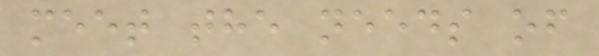meet the needs of
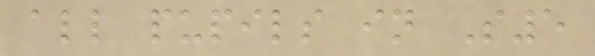all pupils in S5
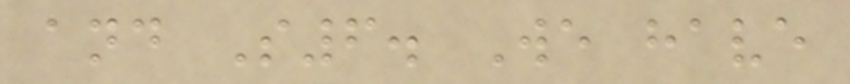and S6. We have
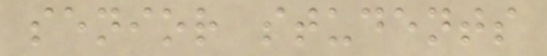senior students
